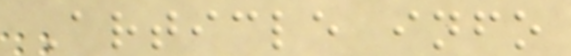Article info
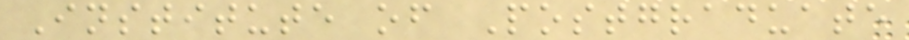Institute of Postgraduate
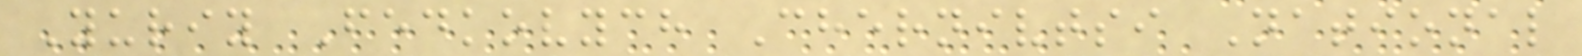Yuriy Fedkovych Chernivtsi National
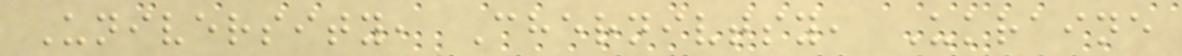University, Chernivtsy, Ukraine
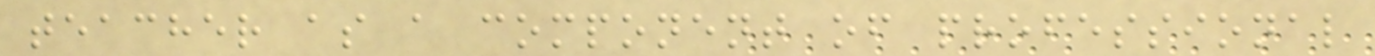teacher as a component of professional
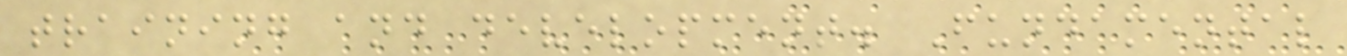training and development. Fundamental
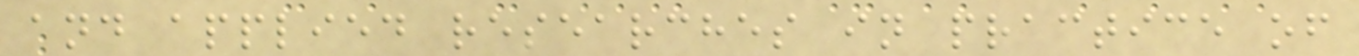and applied researches in practice of
